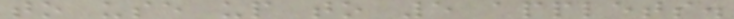to use up to 5 applets.
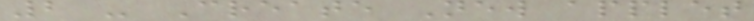2 - Create New applet
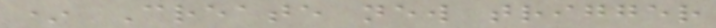* Create new trigger
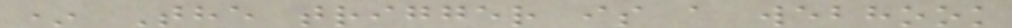* The trigger is a webhook
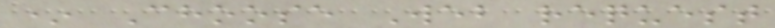* Choose Web request
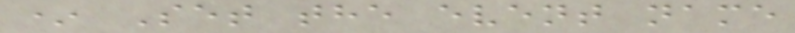* Set the event name
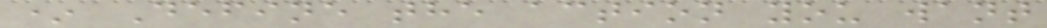* Define the action you want
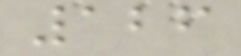126
